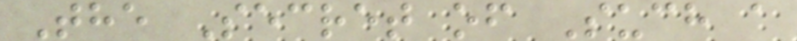The Secret of Such a
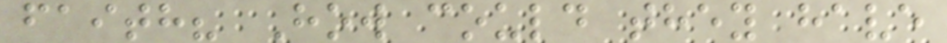faith? How could they have
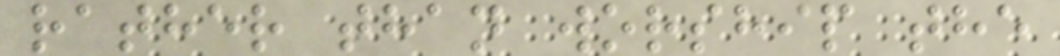rather than worship the
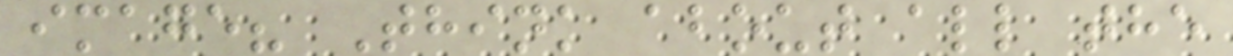image? Think about all the
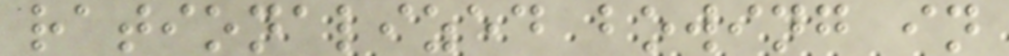rationalized bowing in
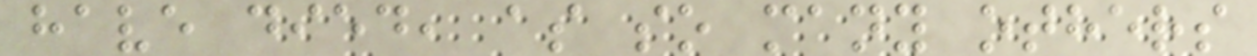have died, as so many others
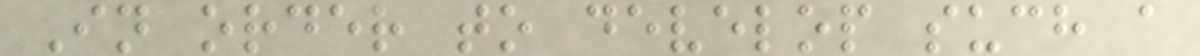In order to develop such a
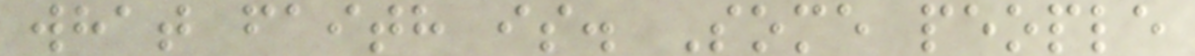what faith is. Some people
